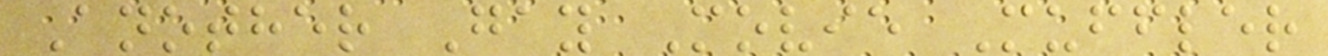Another Gay Movie Muffler
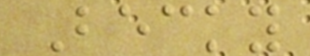Becky
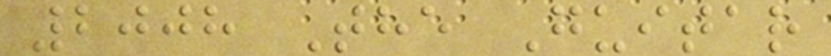2008 The Guitar
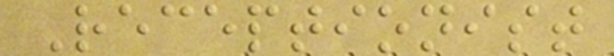Receptionist
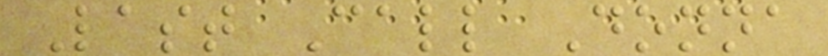Last Call Donna
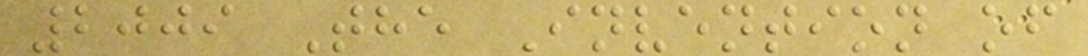2009 The Invention of
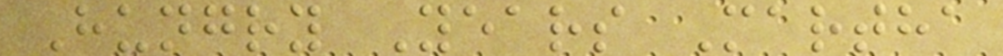Hungry Years Martha
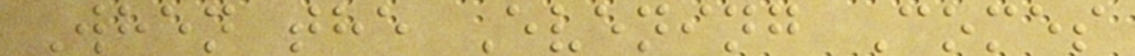When the Evening Comes
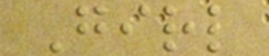Girl
